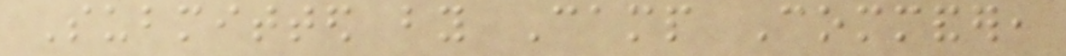Submitted by Camp Commander,
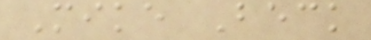Mike Beck
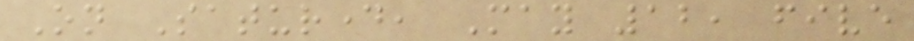On Saturday, May 12, five
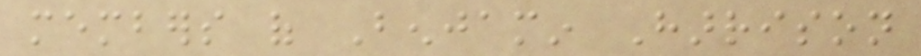members of Benjamin Harrison
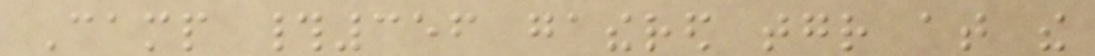Camp #356 gathered together at the
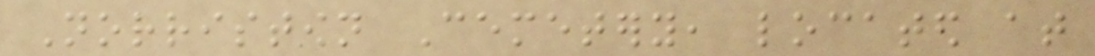Norristown Cemetery, located at
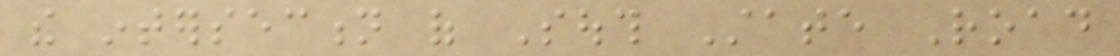the intersection of South State Road
